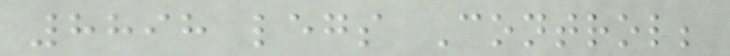8898 legs Control;
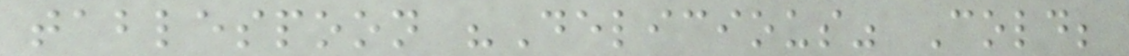tablespoon "Delicious" Cold;
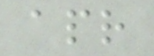apr
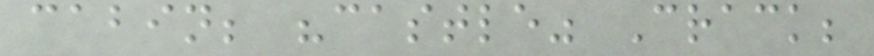cabin; "castle" Crack;
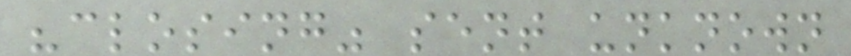"closing" sent unknown
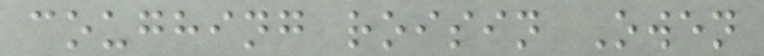coughing roisin Owen
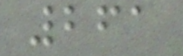261
